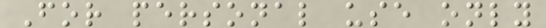For personal use only
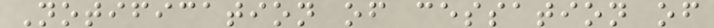Notification of cessation of
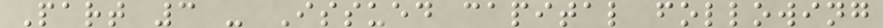Part 3 - Issued capital following
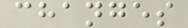changes
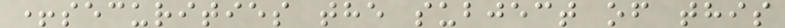+securities the subject of this
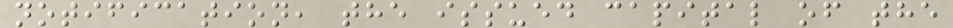notification, the issued capital of the
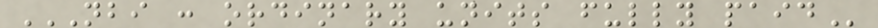NBI : ORDINARY UNITS FULLY PAID
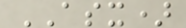ASX)
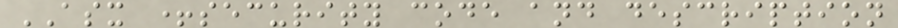ASX +security code and description
